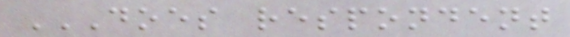DOES RESPONDENT
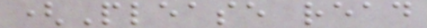(Please read
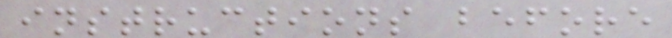instructions before
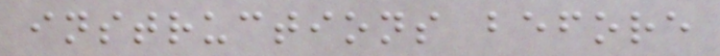instructions before
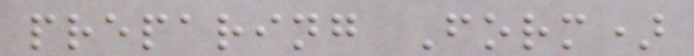preparing Form)
